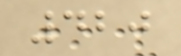420
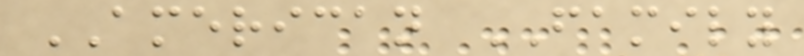AMERICAN FAMILY
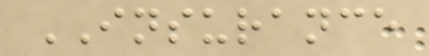INSURANCE
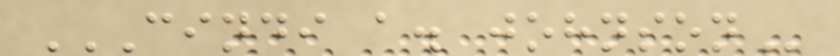CINDI A. JOHNSON
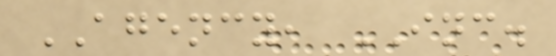AGENCY, INC.
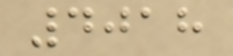4018
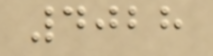4028
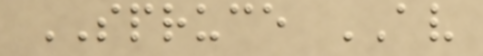SPRUCE AV
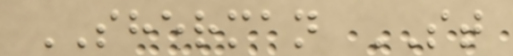SHERMAN ST
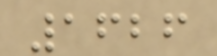1626
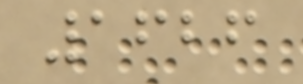1626
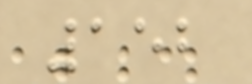152
